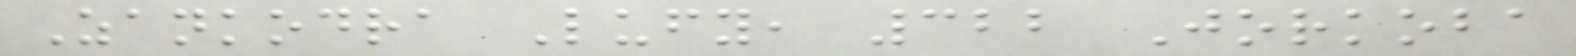Zankodra Lufy, 322 Jorkoba
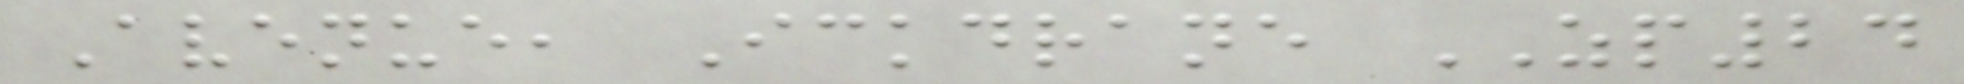Avenue, Ickdrane ZP24
